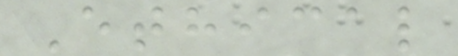Ethical
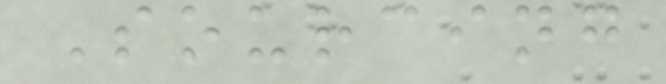Sourcing
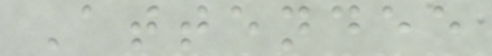Attendee
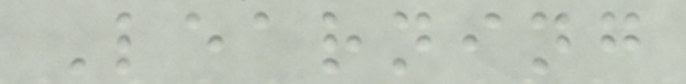Learning
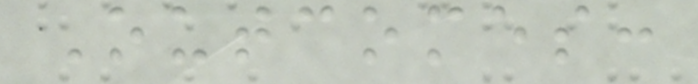Outcomes:
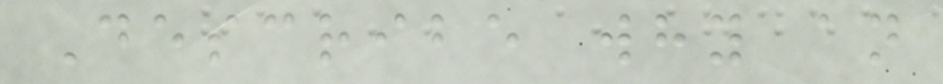Describe why an
